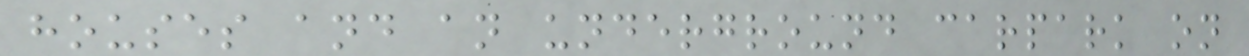houses and an underground carpark on
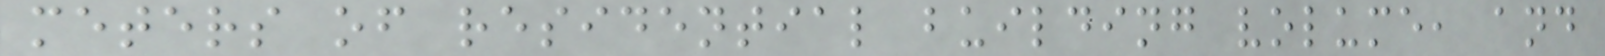meters of residential building volume, and
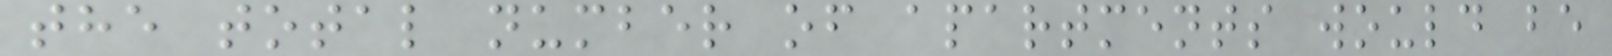the total number of apartments would be
